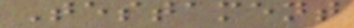Testament
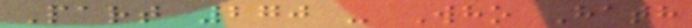Part 270 - Who Hath
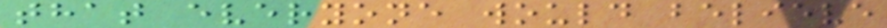that everyone would believe
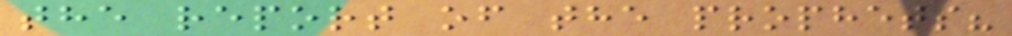the report of the prophets?
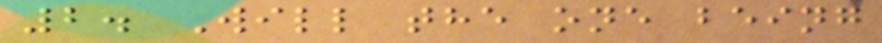2. Will the one being
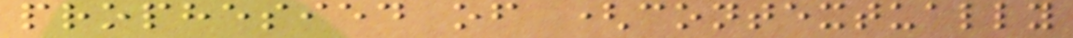prophesied of (contextually
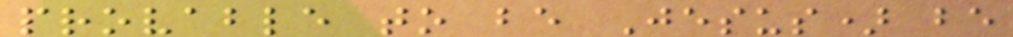provable to be Jesus) be
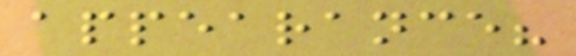appearance?
